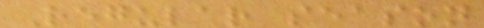Regular season
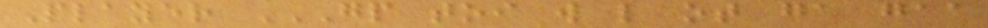Player GP TOI W L OT GA GAA
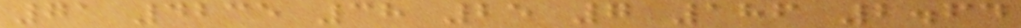71 4235 38 25 7 186 2.64
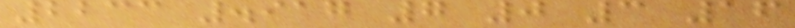2233 .917 7 0 3 16
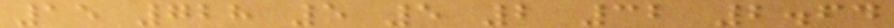15 728 5 5 2 32 2.64
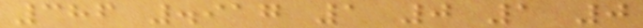386 .917 1 0 1 0
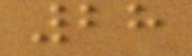28
